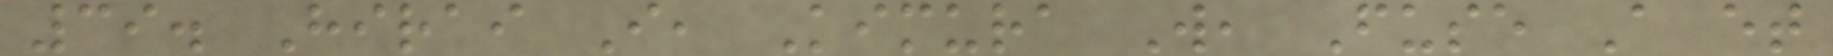39. Hirai I, Kimura W, Fuse A et
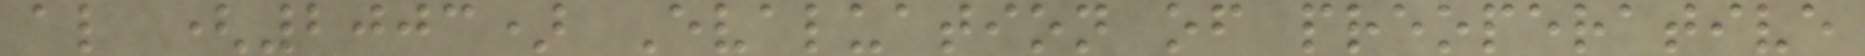al (2003) Evaluation of preoperative
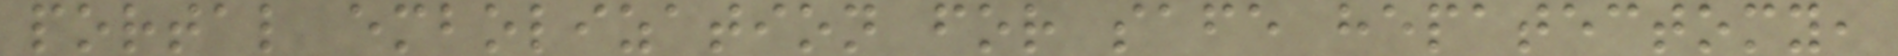portal embolization for safe hepatectomy,
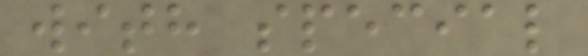with special
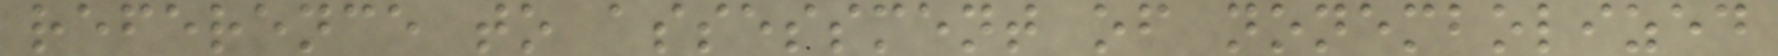reference to assessment of nonembolized
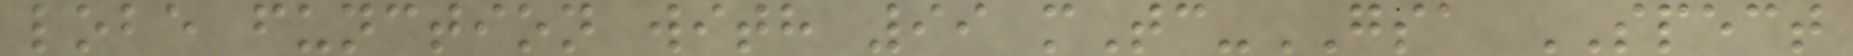lobe function with 99 mTc-GSA SPECT
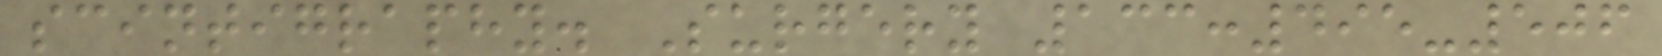scintigraphy. Surgery 133:495-506
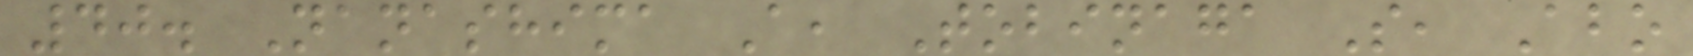40. Nanashima A, Tobinaga S, Abo
